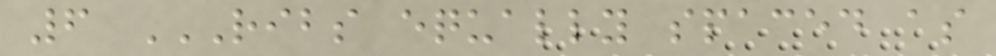6 RIBS EQUALLY SPACED AS
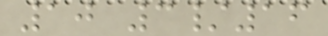10 3/16
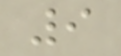9
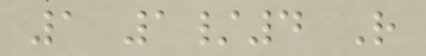1 1/4 R
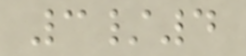3/4
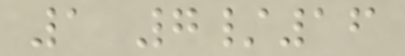1 7/16
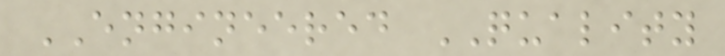ENGINEERED QUALITY
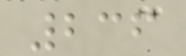236
